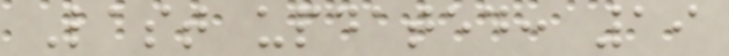Last updated: 19
